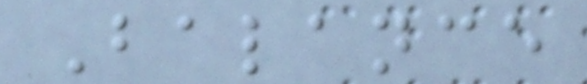Balance
